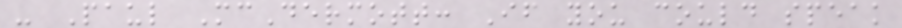- Paul McDermott: If you could speak
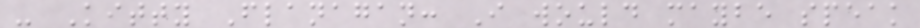- Kitty Flanagan: I would maybe speak
